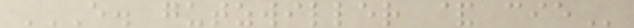E. GUTZWILLER & CIE
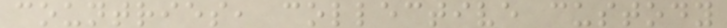countries, collective custody
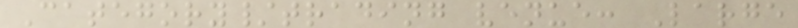Category/trading venue: Large
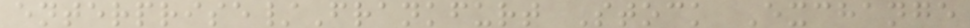enterprise/Frankfurt Stock Exchange
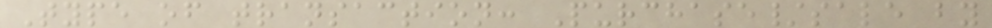Type of transaction: Purchase/sale by
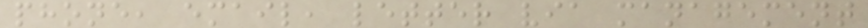phone, email, letter via management
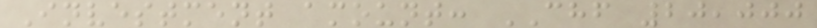Investment amount: CHF 20,000
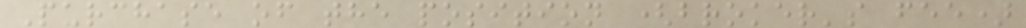Purchase of the position (broker's fee)
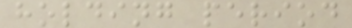holding period
